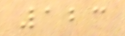123
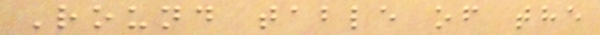Round table of the
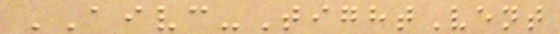AIVC-TightVent
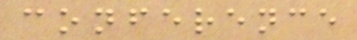conference
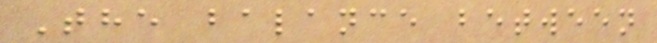The balance between
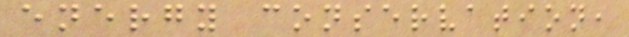energy conservation,
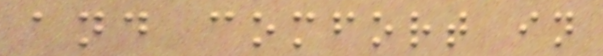and comfort in
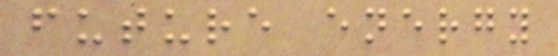future energy
